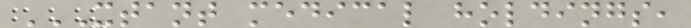XTANT MEDICAL HOLDINGS,
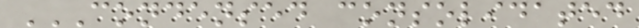CONDENSED CONSOLIDATED
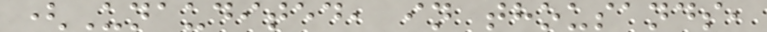(Unaudited, in thousands,
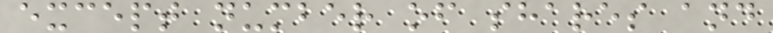except number of shares and
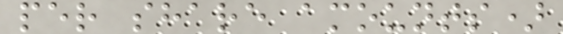per share amounts)
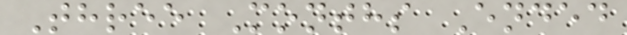Three Months Ended
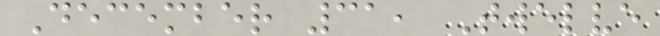December 31, Twelve
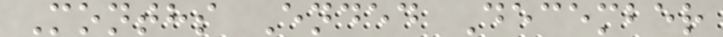Months Ended December
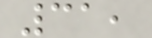31,
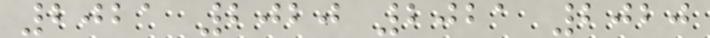2021 2020 2021 2020
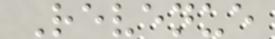Revenue
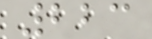223
